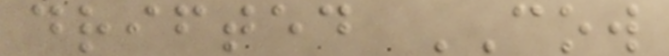drifted COW
